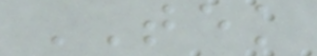TEK
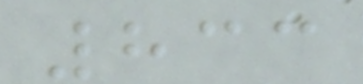833
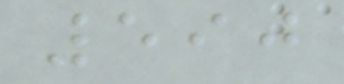590
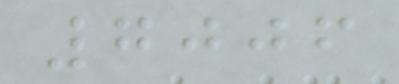7006
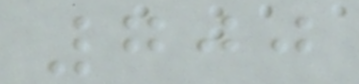700
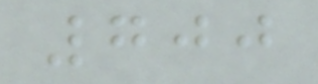700
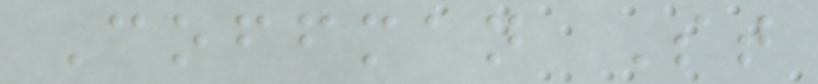Coffman St
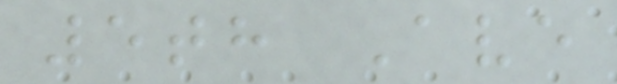5th Ave
